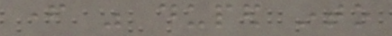father was duped into
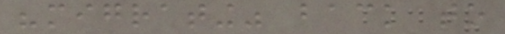"migrating" back to
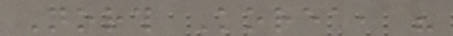North Korea, his
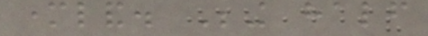motherland. Being half
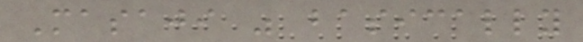Masaji was basically
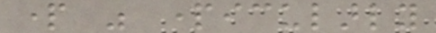part was particularly
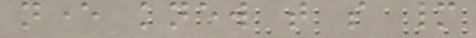never knew that so many
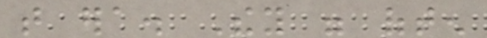that era. They were often
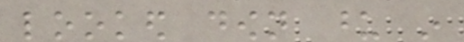looked down upon in
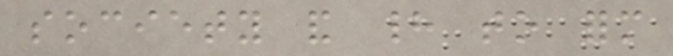society and had to form
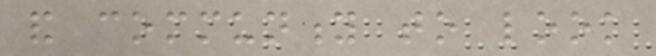and community to look
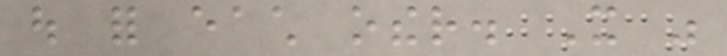out for each other. It was
